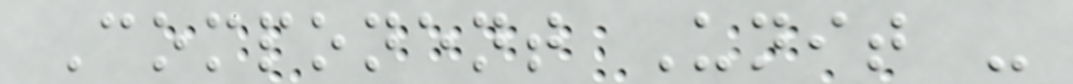Component Unit -
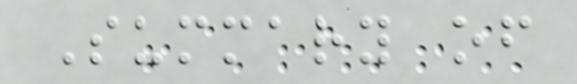Summary of
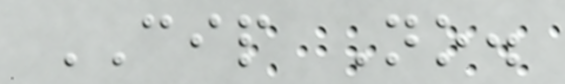CIP No.
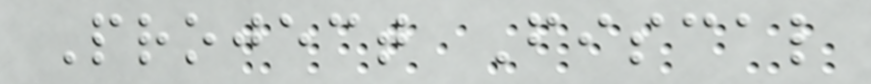Project Fiscal
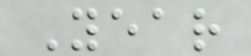Year
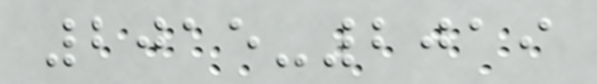2015-2019
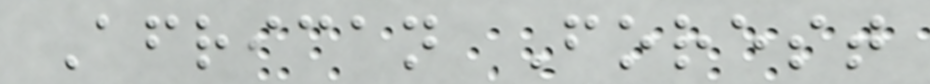African Forest
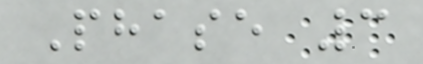Phase 3
